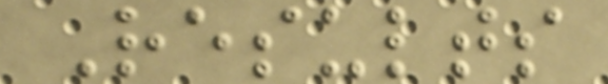Results
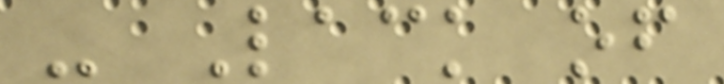- Lack of
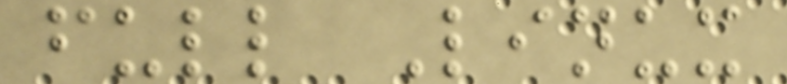full Linux
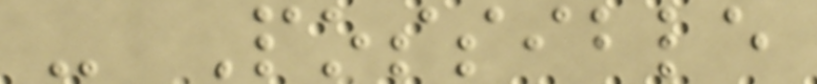- Possible
